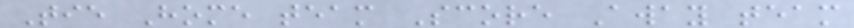Tie Home team Score Away team
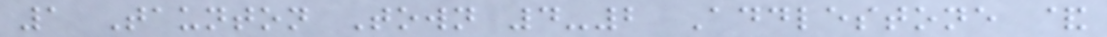1 Taunton Town 4-2 Addlestone &
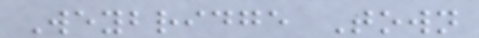Weybridge Town
